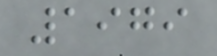1979
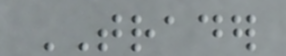TRADER
